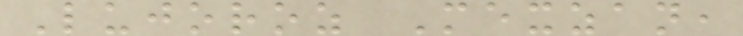Lujoroz Mexzan,
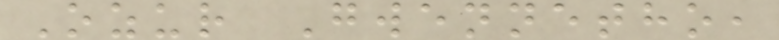Ozur Gwennetho,
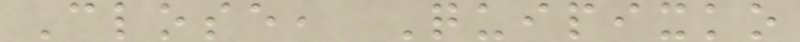Close, Quipixko
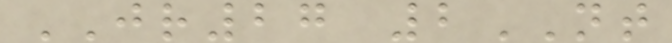JR27 2NT
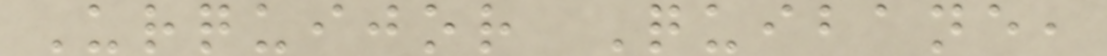Urquijor Quibane,
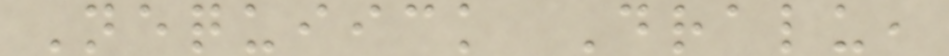Nequiick Dralu,
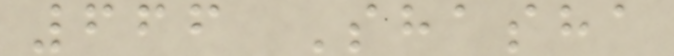666 Shasha
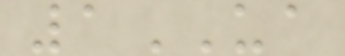1UA
